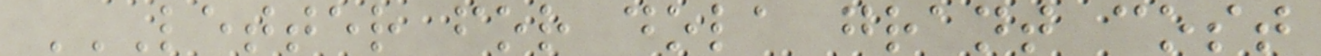LETTER FOR DOLA GRANT COST
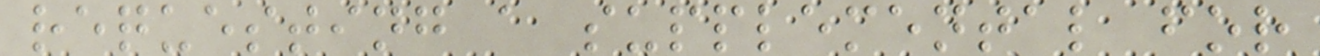requesting a supplemental for
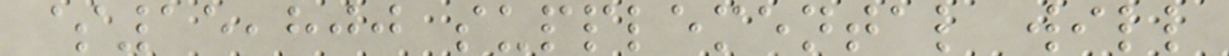$15,800 supplemental will
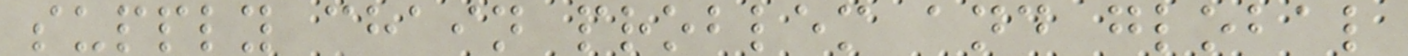supply chain problem and global
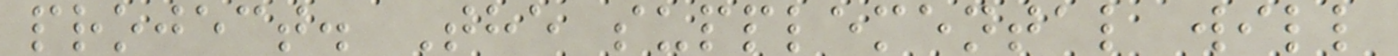project. The supplemental will
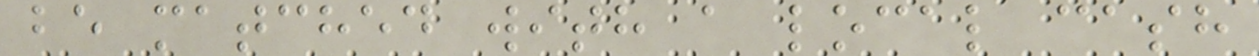be matched with a local cash
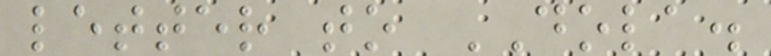letter to DOLA.
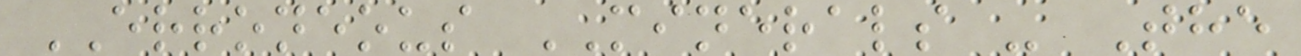ERRONEOUS MINERALS - The
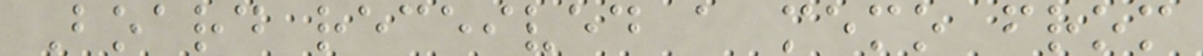Board received a memo from
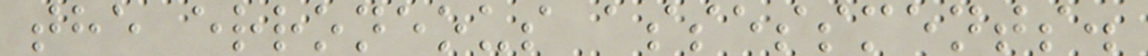the erroneous assessments.
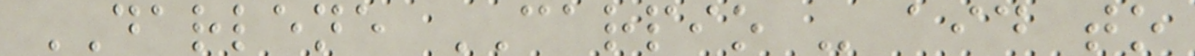DARLENE CARPIO - aid to
